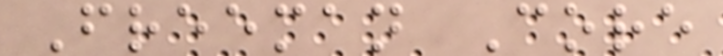Freeman Core
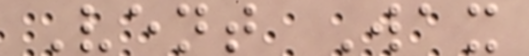Vent Wax
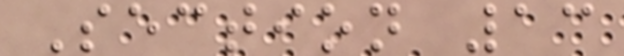Section 13
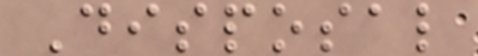Disposal
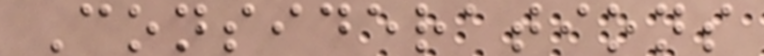Considerations
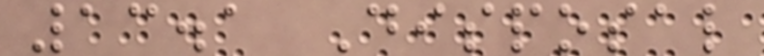13.1 Disposal
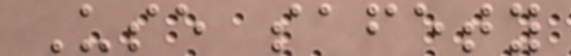Use safety
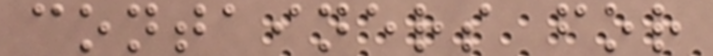containers for
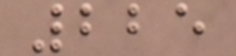225
